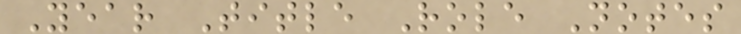Year Title Role Notes
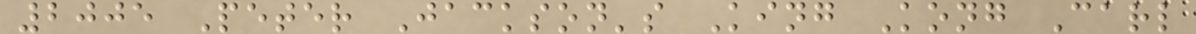2005 Peter Jackson's King Kong Carl
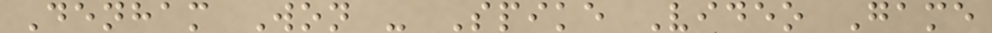Denham Won - Spike Video Game
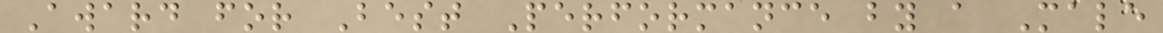Award for Best Performance by a Male
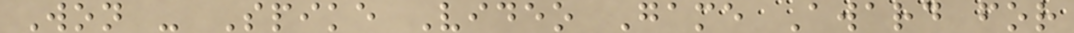Won - Spike Video Game Award for
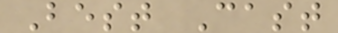Best Cast
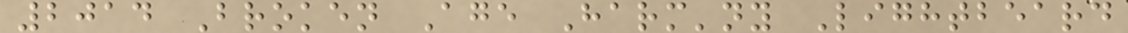2014 Broken Age Harm'ny Lightbeard
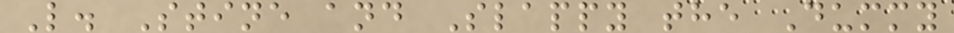L. Stine and Slappy the Dummy
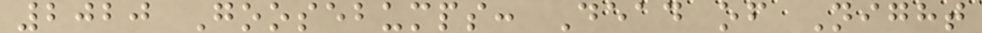2020 Goosebumps: Dead of Night
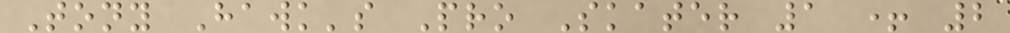Tony Hawk's Pro Skater 1 + 2
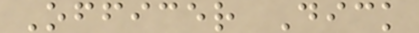Officer Dick
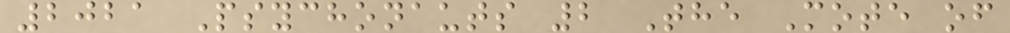2021 Psychonauts 2 The Mote of
